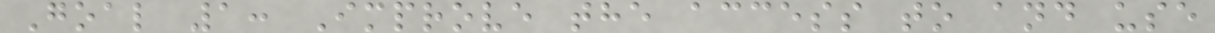Goal 1: Improve the access to and use
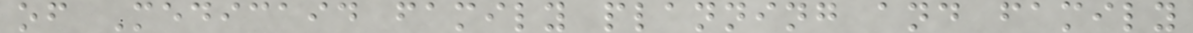of Medicaid family planning and family
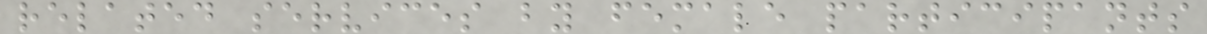related services by female participants
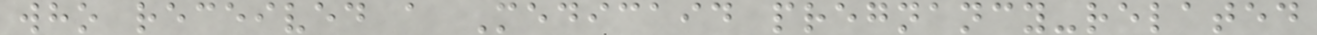who received a Medicaid pregnancy-related
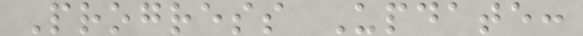Progress Update:
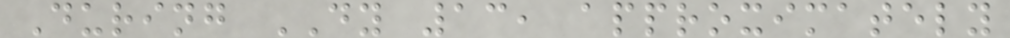During DY 13, approximately
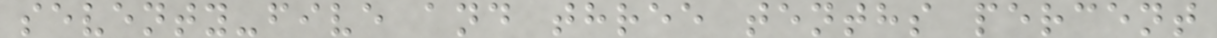seventy-five and three tenths percent
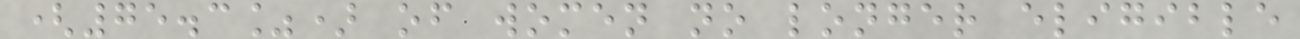(75.3%) of women no longer eligible
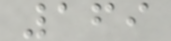169
